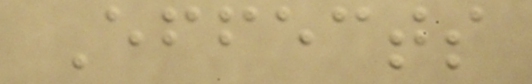Effects
